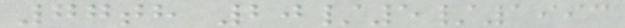77th 20/5/1993
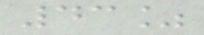43%
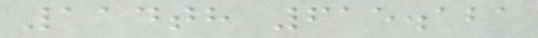114th 615.121
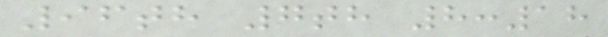96th 7th 8:18
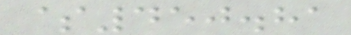$450.81
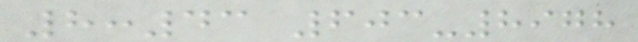8:43 603-8978
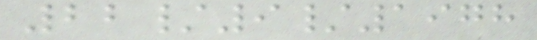22/9/1978
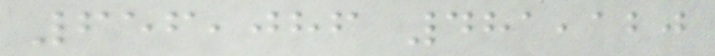656,086 481,120
